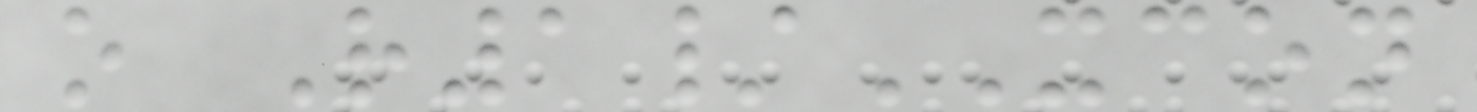o R1/XCON
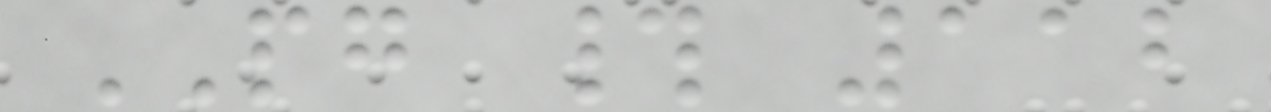PG # 112
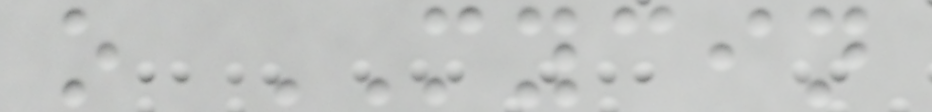o MYCIN
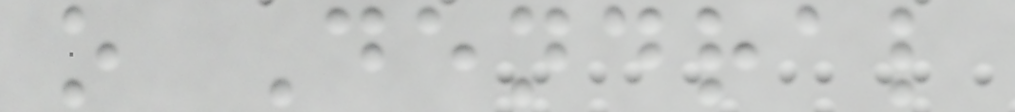o Dendral
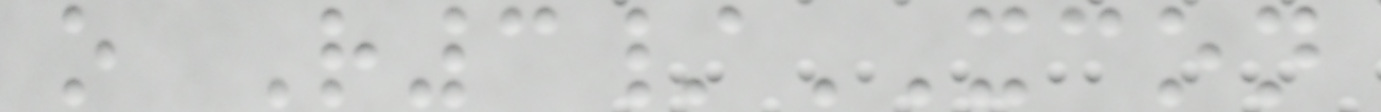o R3/XCON
